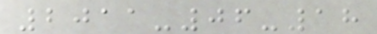2011-06-18
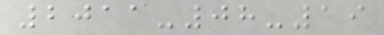2011-08-19
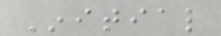Initial
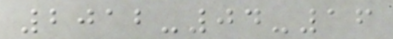2012-04-16
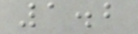1.2
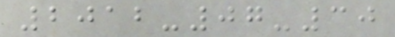2012-07-30
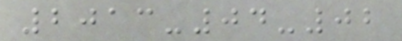2013-04-02
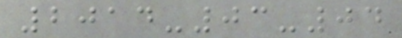2014-03-04
